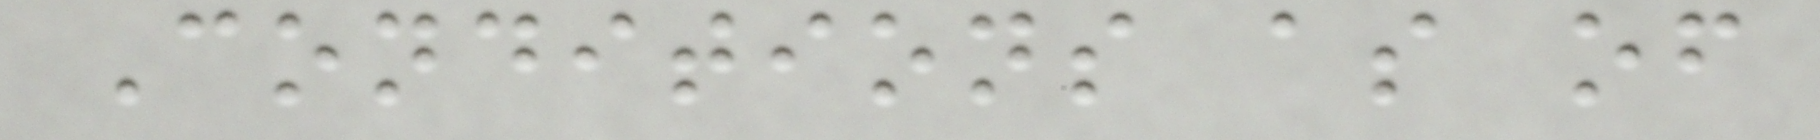Conditions as of
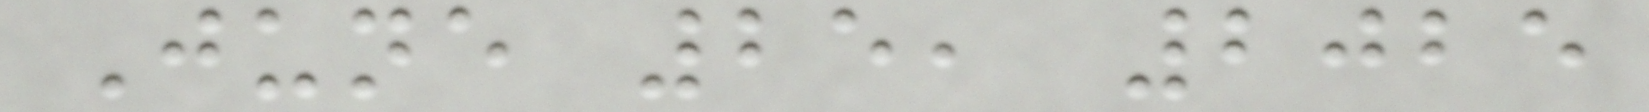June 25, 2025
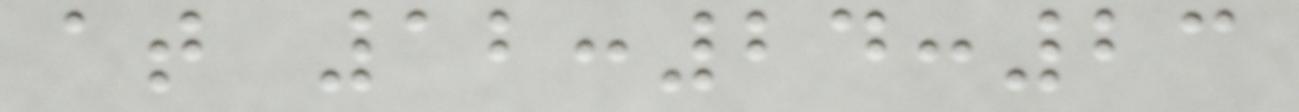at 12:24:23
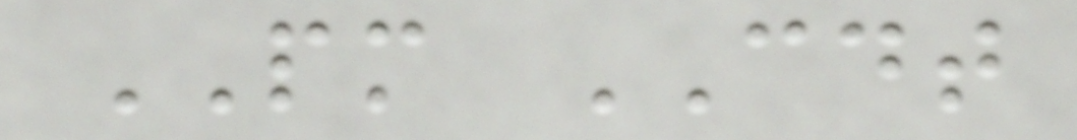PM CDT
